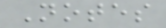Notes
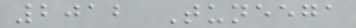2012 Tuneega
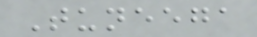Tuneega
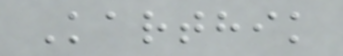Karthik
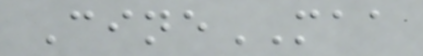CineMAA
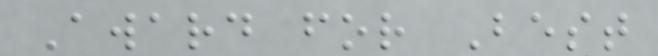Award for Best
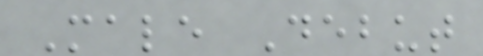Male Debut
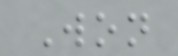Won
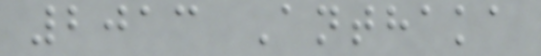2013 Anthaka
